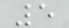5
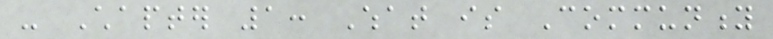- Chapter 1: What is Community
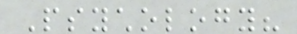Psychology?
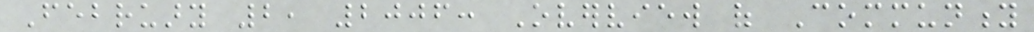February 2, 2006: Overview of Community
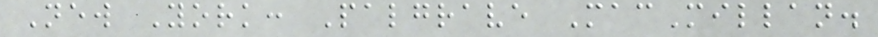New York: Palgrave MacMillan.
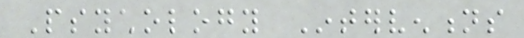Psychology Interventions
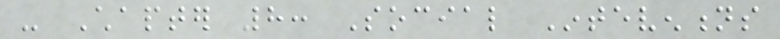- Chapter 8: Social Inteventions
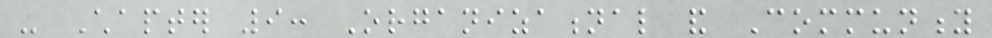- Chapter 9: Organizational and Community
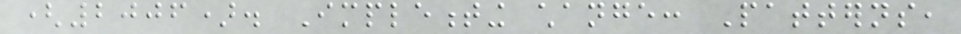(2006). Implementing change: Patterns,
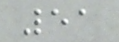51
